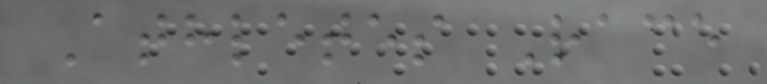Athletes Race
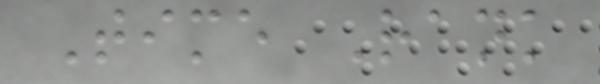Time Rank
